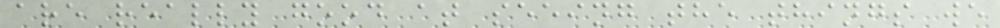are really good at seeing the things we
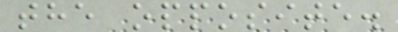the opposite.
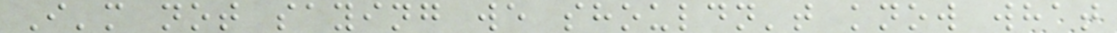I'm not saying we shouldn't know what
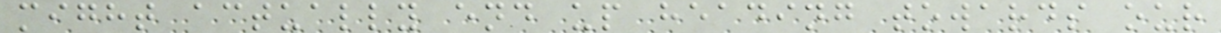might actually end up heading towards our
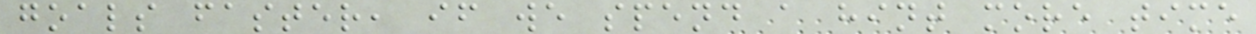goals faster, if we spend a hint more time
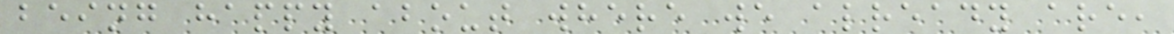being happy about where we already are,
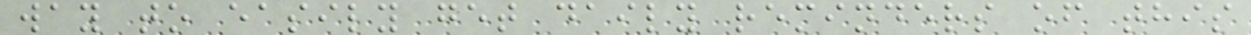way to easily get daily reminders of this
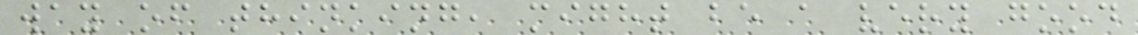way of thinking, might be a very good
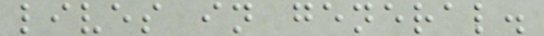lives in general.
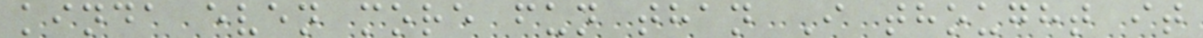kinda even more fun than I thought it
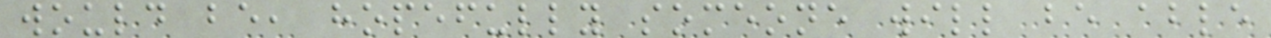would be, hopefully someone will be able
